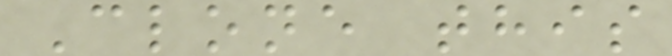Clone this
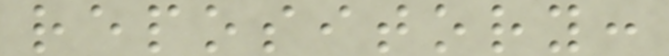repository:
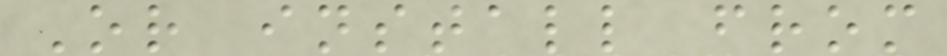Or install from
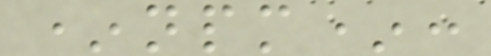*npm*:
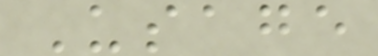Usage
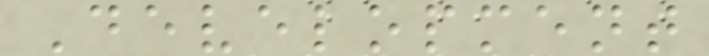Development
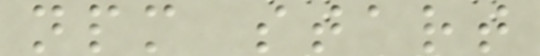npm start
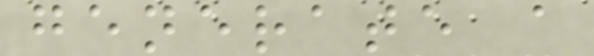generate a
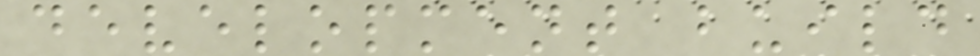development build
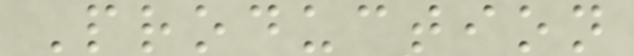Production
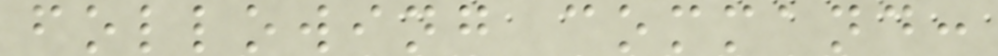following command:
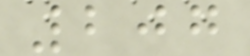207
